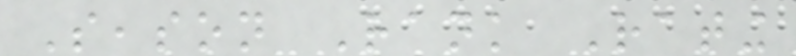Season Rank Rating
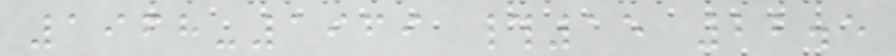1968-1969 #15 22.5
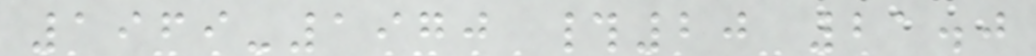1969-1970 #20 21.0
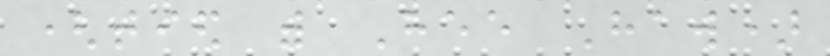(tied with Hee Haw)
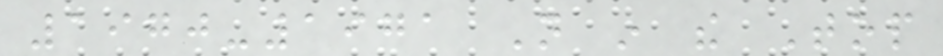1970-1971 Not in the Top
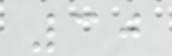30
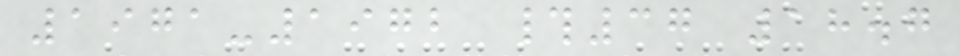1971-1972 #37 18.7
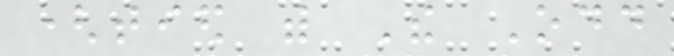(tied with The Odd
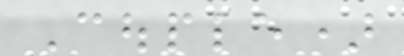Couple)
